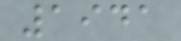1941
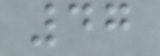47
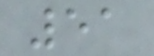51
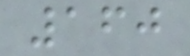160
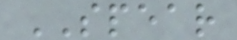SPEAR
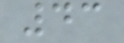43
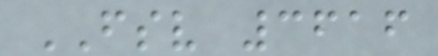FSV 3616
